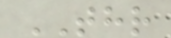THR
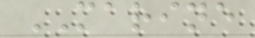MARINE
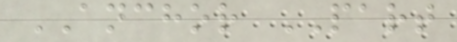ANCHOR PART
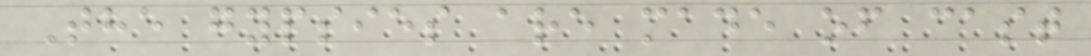The gypsies are made of cast
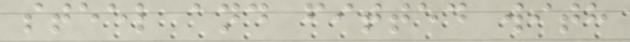steel and fitted with
